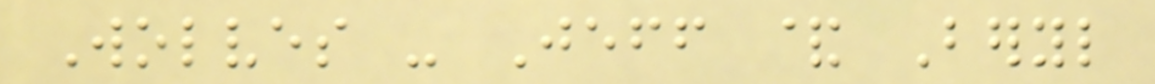Wolves - Jeff & Beryl
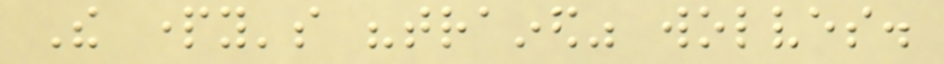The party's "trained" wolves.
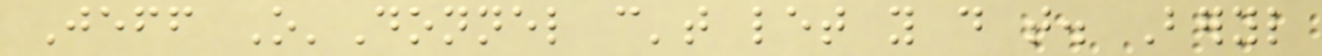Jeff O'Donnel can't let you do that. Beryl
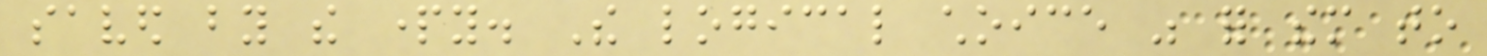saved by the party. The logical choice was for them to
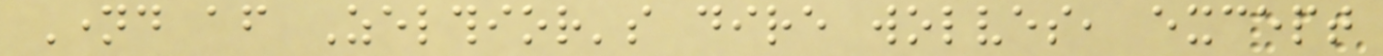Named after Zelthior's dire wolves, except
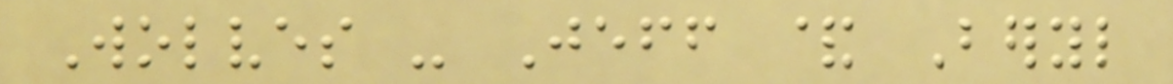Wolves - Jeff & Beryl
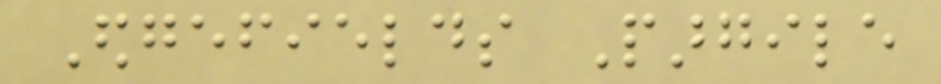Edgefields Pargile
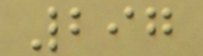297
